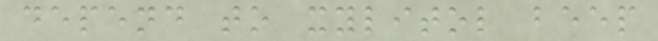depend to xylitol beep
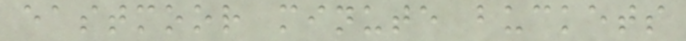eastmoor minute buckets
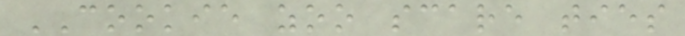COOKIE zoo scare ties
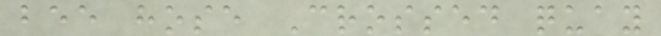bee hose Crossed quay
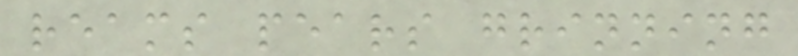reams pears grinning
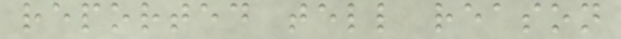reported tell reason
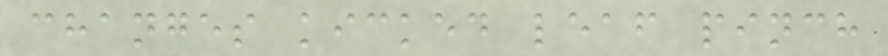changes kicked leaf pinch
